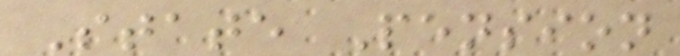State Pension
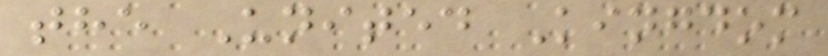the United Kingdom
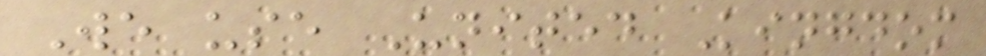We use United Kingdom
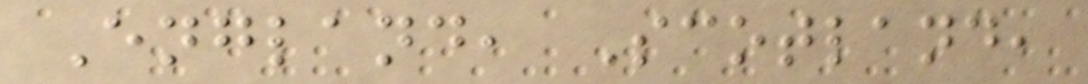England, Scotland,
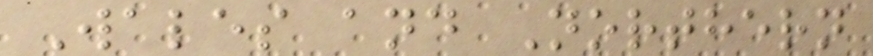Wales and Northern
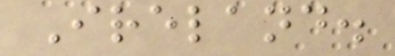Ireland.
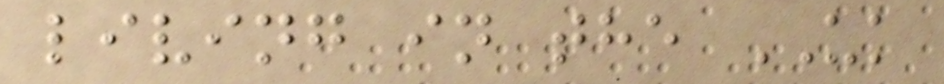living in the UK
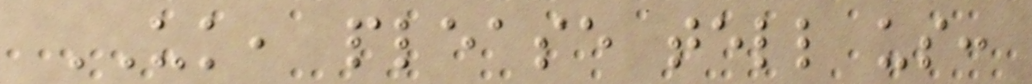UK, please tell us:
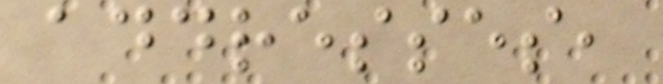addresses,
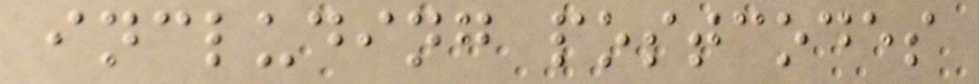including postcodes
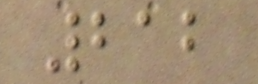212
